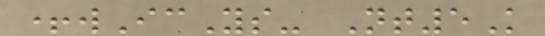+wIcYs- Nt5K
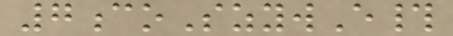7coSzywE#
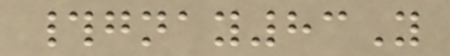#gnay83Y
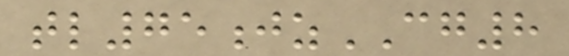tl75jzCG8
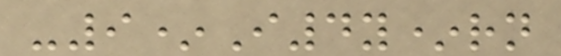-9*I4y*rn
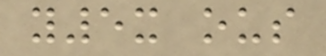y5x ous
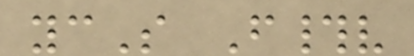ycS F#v
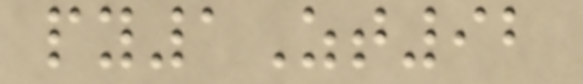py1Zt92
